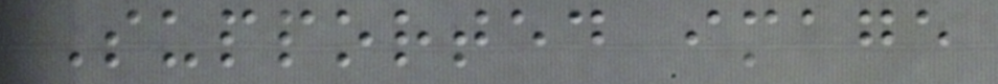Supported image
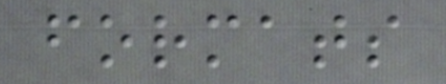formats
